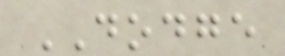DODGE
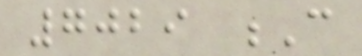7029 C
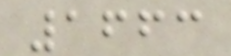1663
